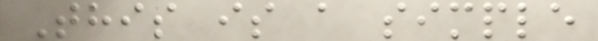This is a simple
